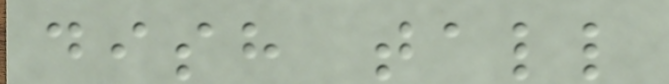dish tall
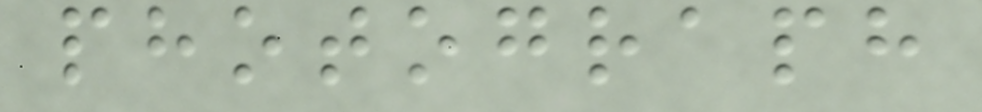photograph
